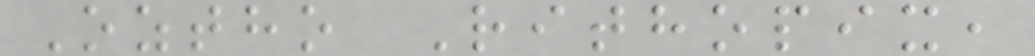Oztho Rithopix,
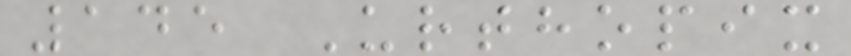145 Urthopix
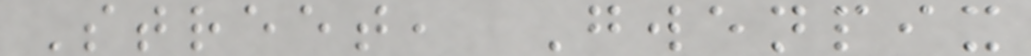Street, Gwenpix
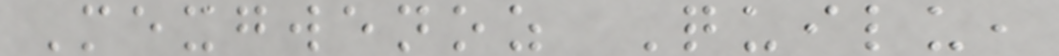Mexgwenoz Quilu,
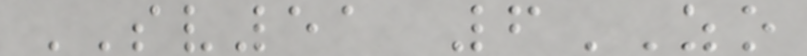SV51 6ZO
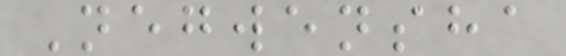Negwensha
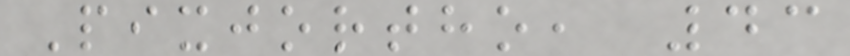Pixjortho, 43
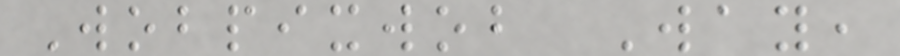Wobpixwob Way,
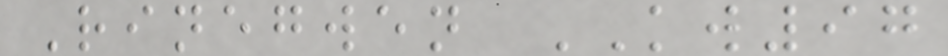Rinegwen KW97
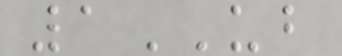1UB
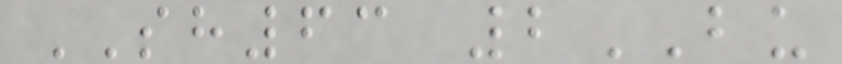SH63 2BU
